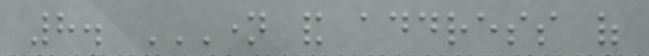8. NAME AND ADDRESS OF
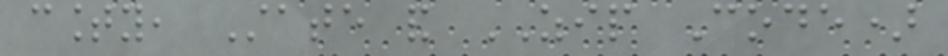county, State and ZIP Code)
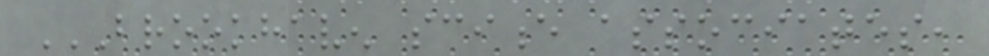BROOKHAVEN SCIENCE ASSOCIATES,
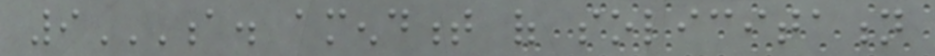9A. AMENDMENT OF SOLICITATION
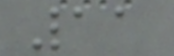11
